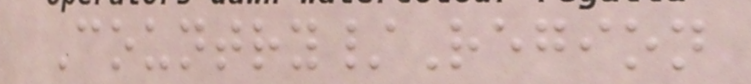Country/Region
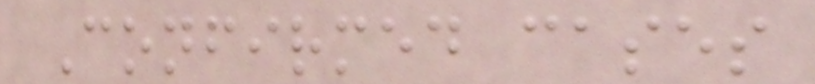Confirmed cases
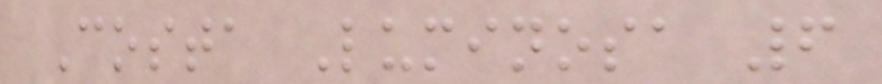Costa Luminosa 6
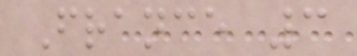France 3
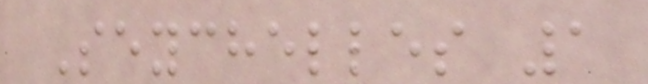Seychelles 1
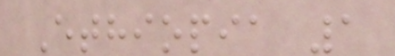Ethiopia 1
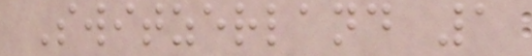Switzerland 1
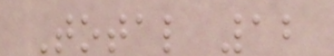Total 12
